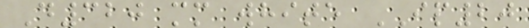D320 mm white IP20
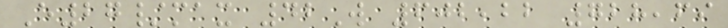E27/max 42W 602,22 728,69
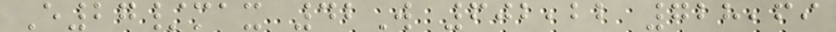E27/max 42W 602,22 728,69
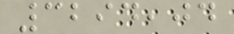3294,04
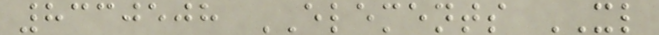8330508 ELEMENTS XL
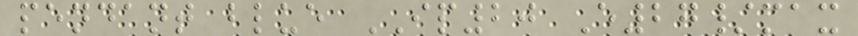pendant blue IP20 E27/max
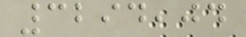3294,04
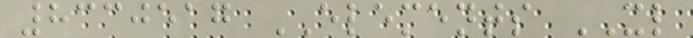8330517 ELEMENTS XL
